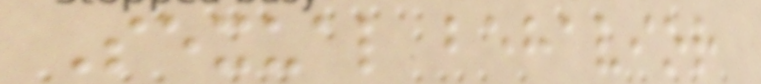Sexual behavior
